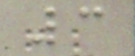3
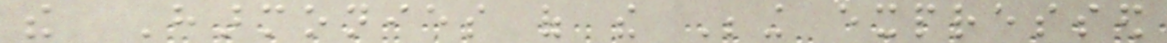the Harmonies of the Being expressed
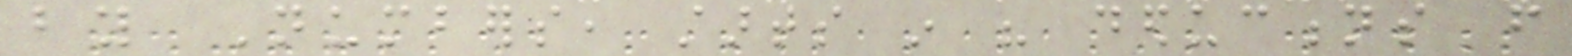by Numbers, starts in his deductions from
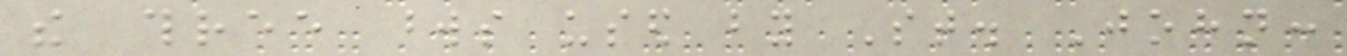the three words used by St. John:
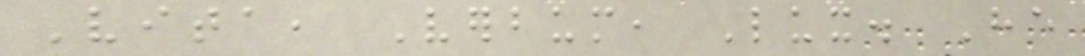Vita, Verbum, Lux. He
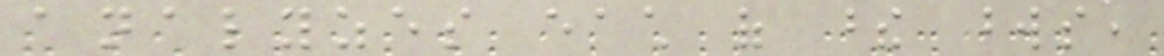analyzes each of these words,
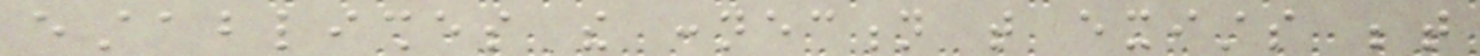establishes the connection that exists between
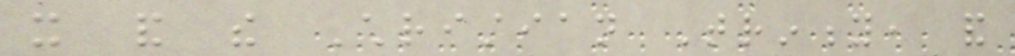it and the Christian Trinity, and
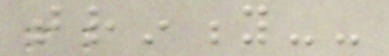trinity--
